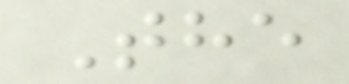The
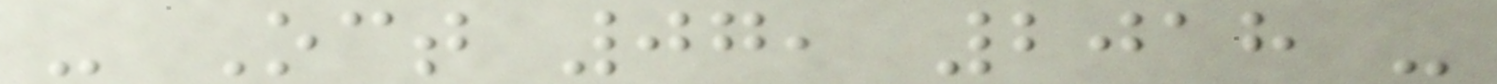- Oct 07, 2018 -
